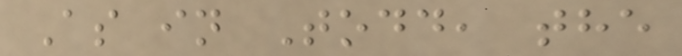As in Todd, the
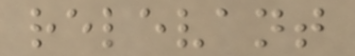relevant
